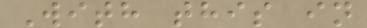With this in
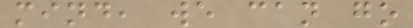mind, we can go
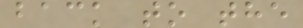back to the
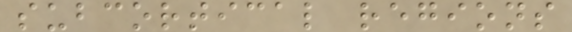subcortical regions
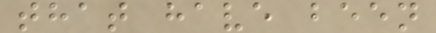that have been
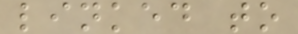linked to
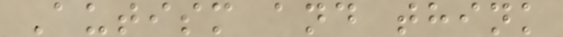Autism and think
